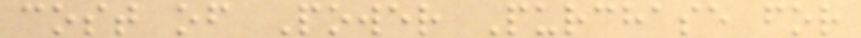cost of Power Purchase for
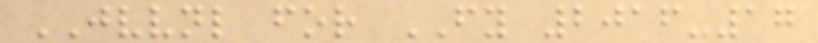JVVNL for FY 2016-17
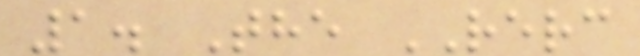1. The RERC
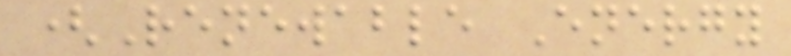(Renewable Energy
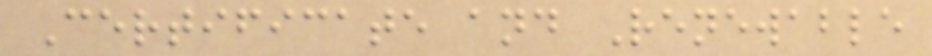Certificate and Renewable
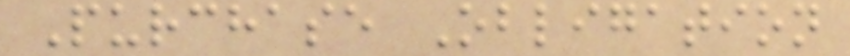Purchase Obligation
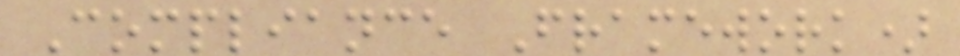Compliance Framework)
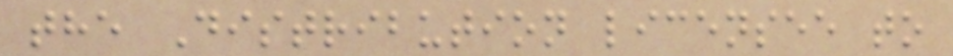the Distribution licensee to
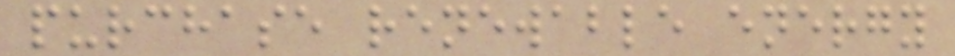purchase renewable energy
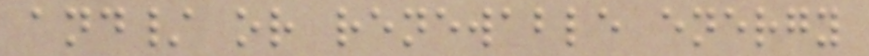and/ or renewable energy
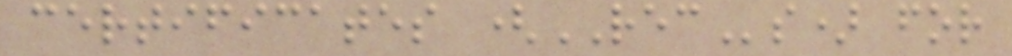certificates (RECs) for
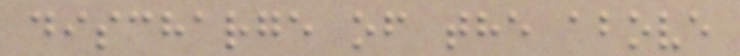discharge of the above
